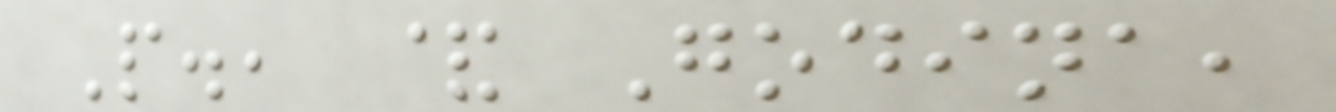P., & Godina,
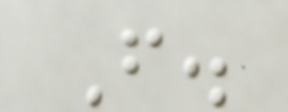F.
